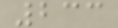233
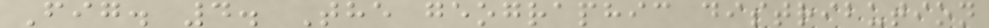Fig. 4. The geographic distribution
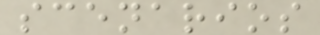scenarios
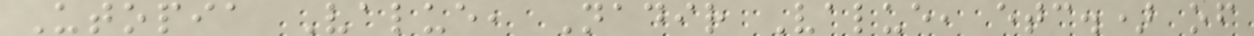Utopia Value, Nadir Value, etc.) of
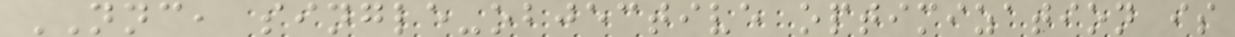NNC, single-objective optimization is
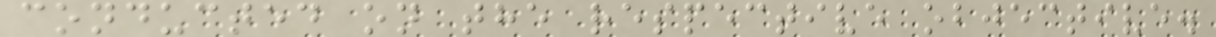conducted on the respective objective.
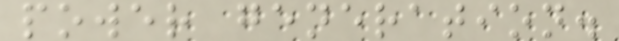power generation.
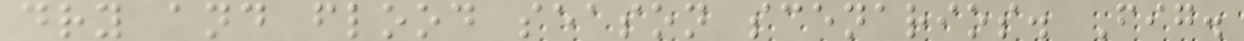dry and flood season scenarios. Fig.
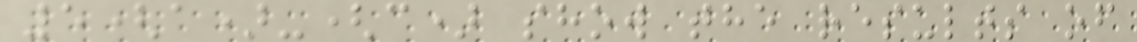5(a)-(c) show the results of
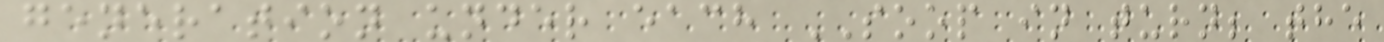generation under each SOOP in turn; the
